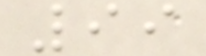99
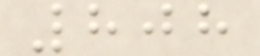808
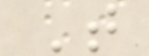T
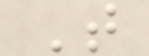T
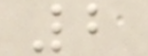2
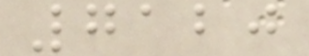7120
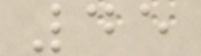45
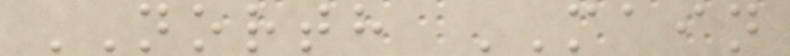NORTH MAIN
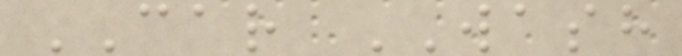CAR WASH
